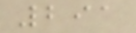291
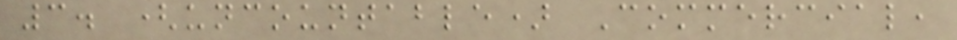3. (uncountable) Commercial,
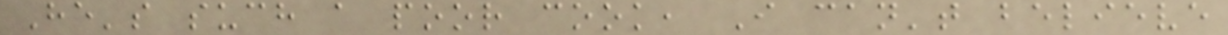He's such a poor cook, I can't believe
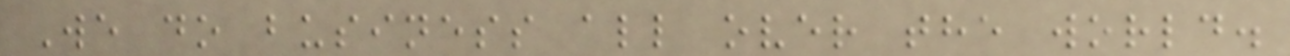We do business all over the world.
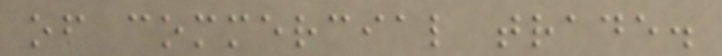of commercial trade.
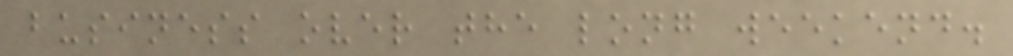business over the long weekend.
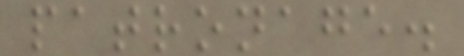patronage.
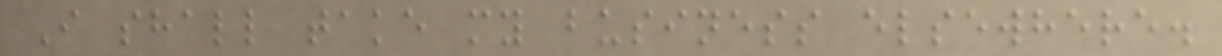I shall take my business elsewhere.
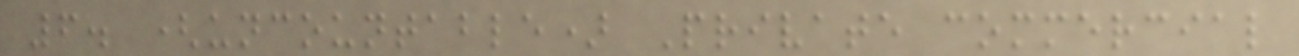6. (uncountable) Private commercial
